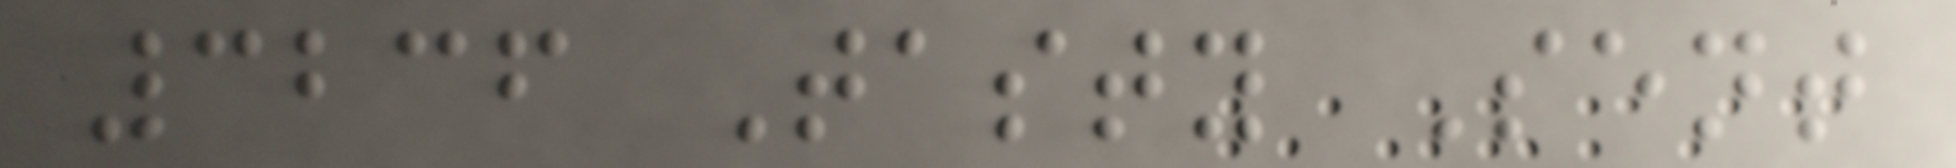3236 Tasty Sent
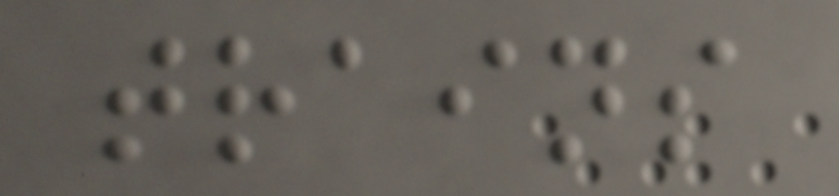trains
